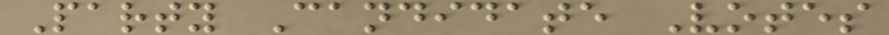Party Candidate Votes
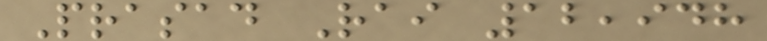Prasad Rai 12,948
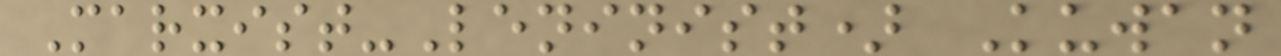Marxist-Leninist) Kuwan
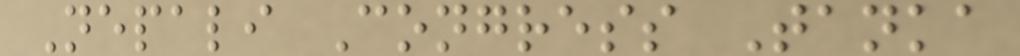Nepali Congress Tanka
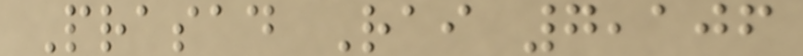Prasad Rai 7,106
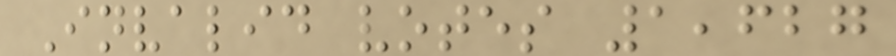Invalid votes 1,627
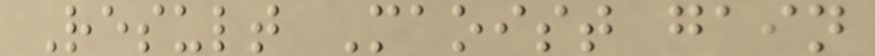Result Maoist gain
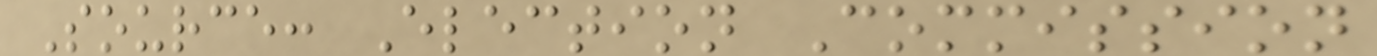Source: Election Commission
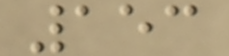153
